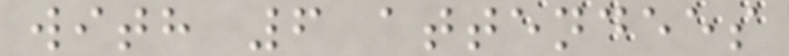with 6 attendees
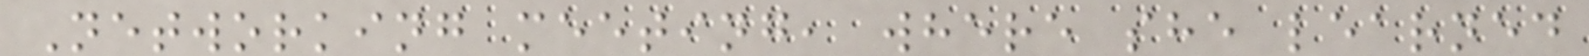Networking meeting, where she learned
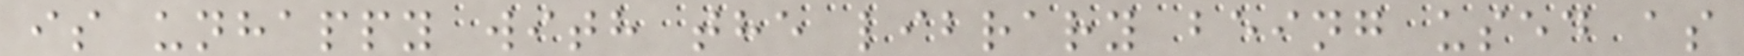is unhappy with the library being used as
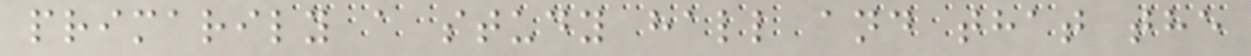primarily a study hall and that the
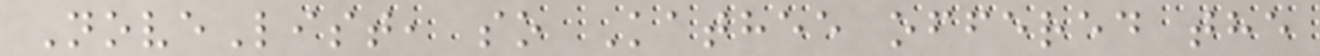NoveList, so Kathee offered the
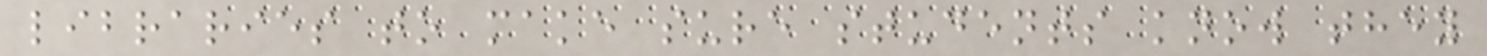libraries to make sure students know they
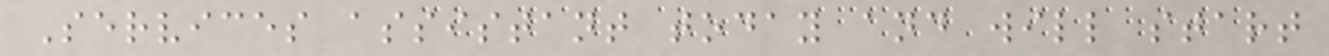Services assistant today and will start
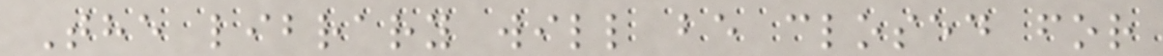The library will be closed for
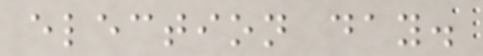election day.
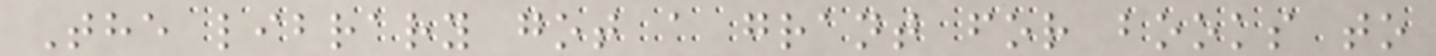The library got a grant for books to
